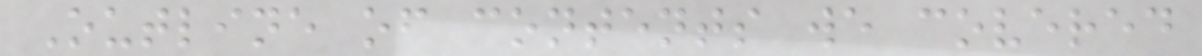Outline of contents we covered
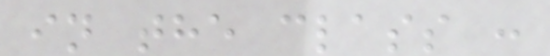in the class :
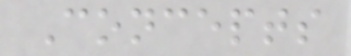Concepts
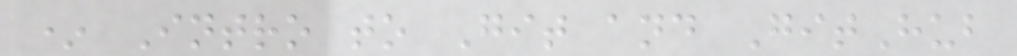* Intro to Git and GitHub
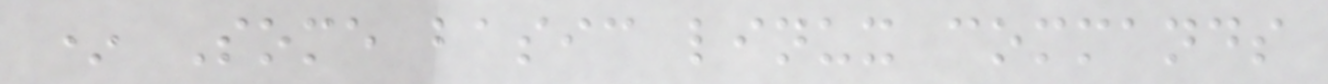* Some basic linux commands
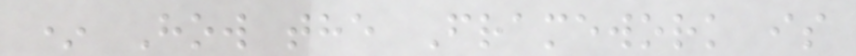* How the Framework is
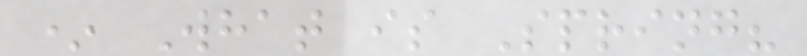* What is Spring?
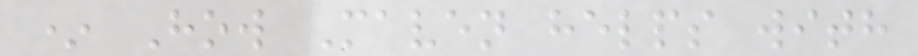* How Maven helps with
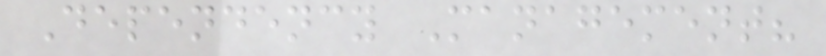Dependency Management?
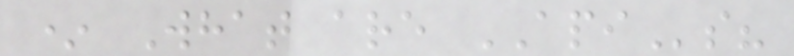* What are APIs?
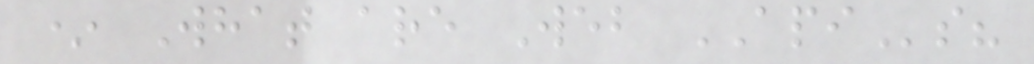* What are Web APIs?
